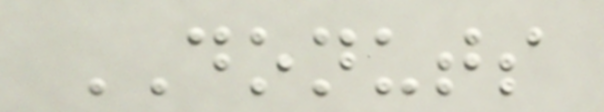DONUTS
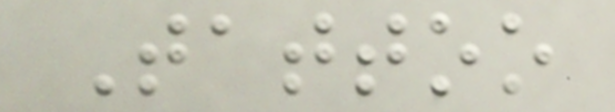Tattoo
